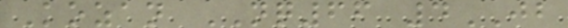Kozan NQ66 4JB
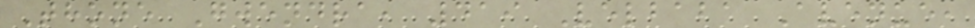Thone Gwendra, 419 Velbaba Avenue,
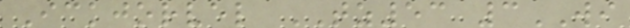Ickjorvel TZ53 3WI
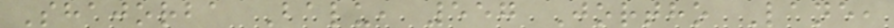Shajorba Balu, 557 Jortho Lane,
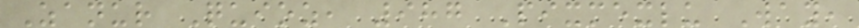Zanur Quioz, 987 Pixmexlu Way,
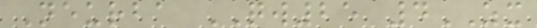Neurba QW25 4ZX
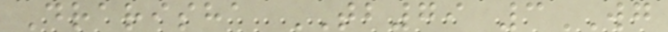Drarisha TB79 3WG
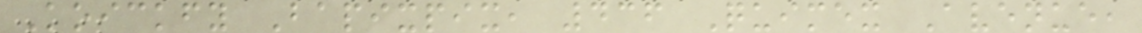Koickfy Bapixpix, 436 Quimex Avenue,
